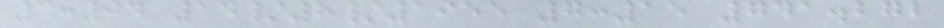3:04 14/8/1955 7:15 741.272
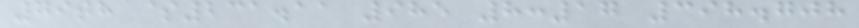79th $231.11 985 8:17 398.708
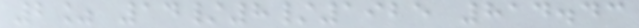2% 14/8/1925 814.43
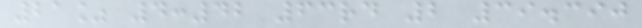21% 4:42 63rd 2 39.390
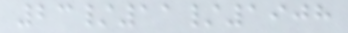23/11/1908
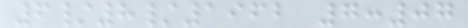6/8/1962 7:07
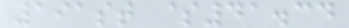191st $41.34
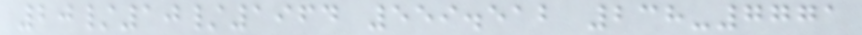20/10/1964 559.512 238-7771
